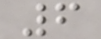6
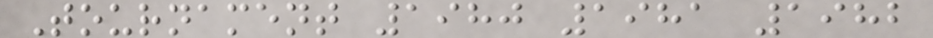Tournament 1980 1981 1982
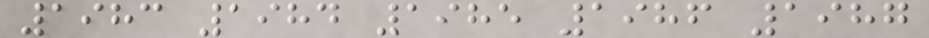1983 1984 1985 1986 1987
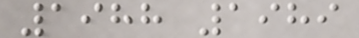1988 1989
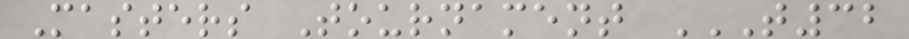Masters Tournament T32
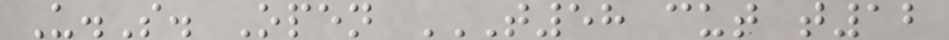U.S. Open T58 CUT T12
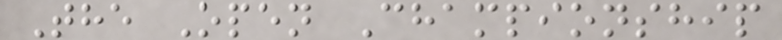The Open Championship
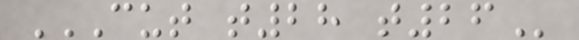CUT T28 T26
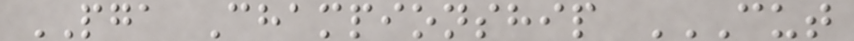PGA Championship CUT
